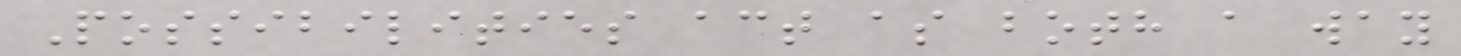Possibilities act as both a way
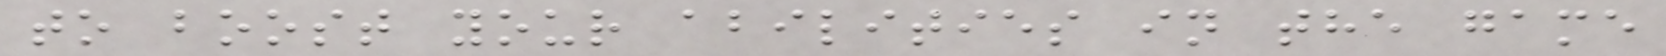to boost your abilities in the game
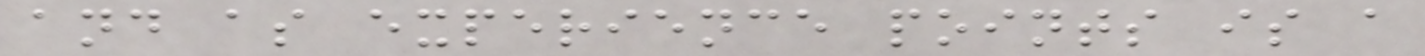and as experience points is a
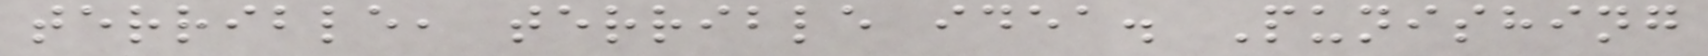terrible, terrible idea. Punishing
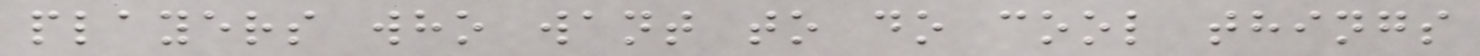players who want to do cool things
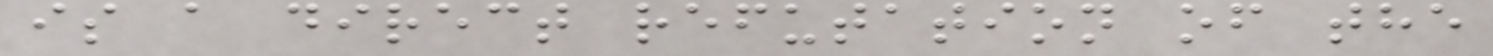is a direct refutation of the
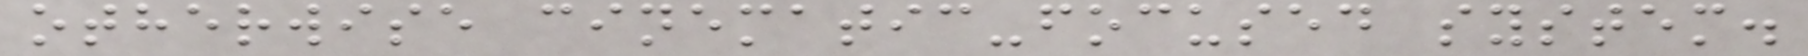otherwise cinematic-focused system.
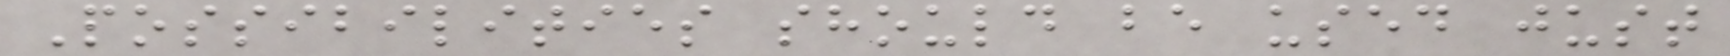Possibilities should be used just
